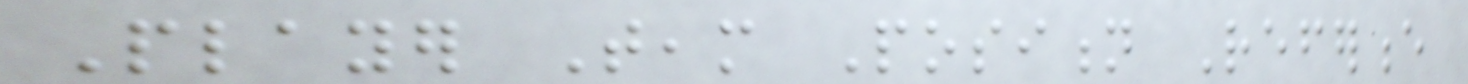Player Team Position Reference
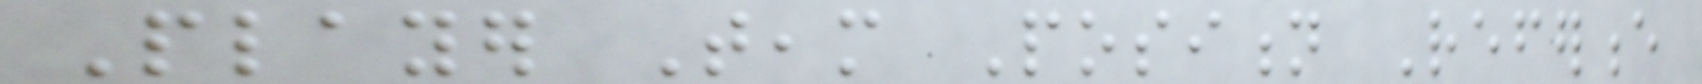Player Team Position Reference
